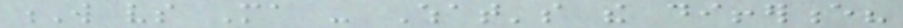W vs Ma - What's the difference?
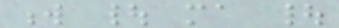w | ma |
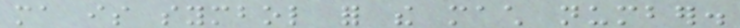ma is symbol for the mach number.
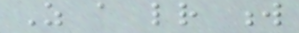As a letter w
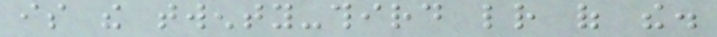is the twenty-third letter of the.
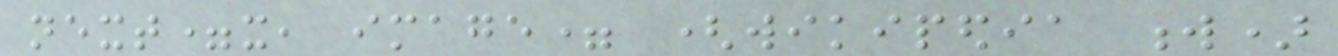next=x, image= (wikipedia w)
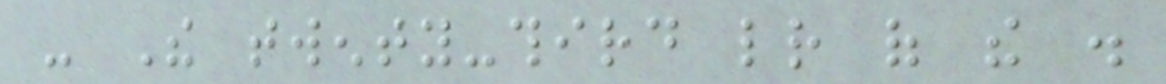- The twenty-third letter of the .
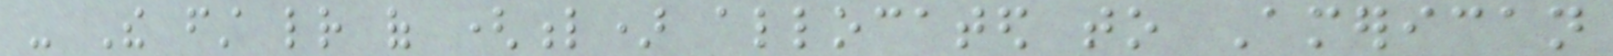- The first letter of (l) allocated to American
